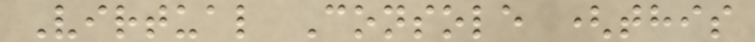Virtual Console (this
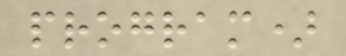program)
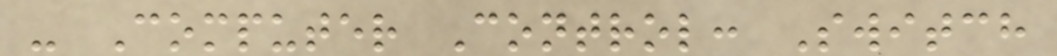- Computer Control: Switch
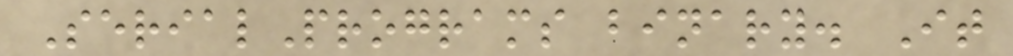SerialPrograms binary. It
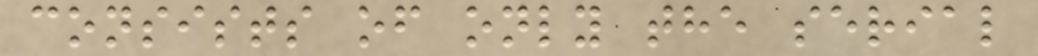consists of only the serial
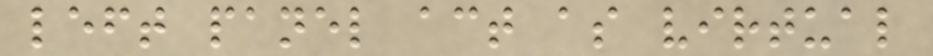left panel act as virtual
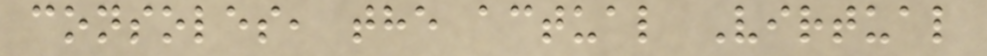consoles, the actual Virtual
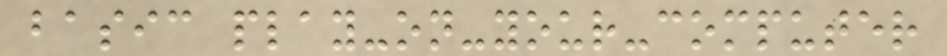basic play-on-your-computer
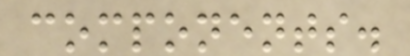components.
